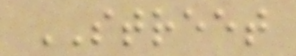STREET
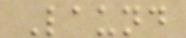Laund
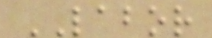LABOR
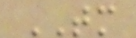TM
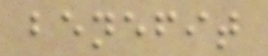benefit
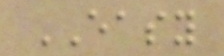EASY
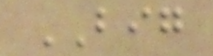BIG
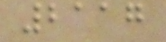2117
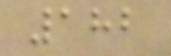182
